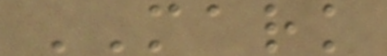MARK
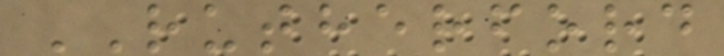RUTHERFORD
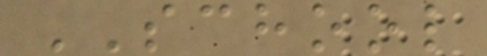SCHOOL
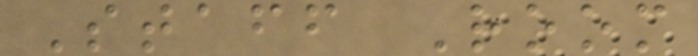Staff Room
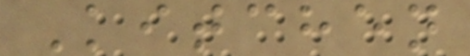Kitchen
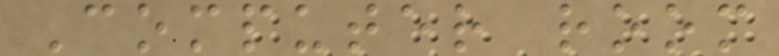Computer room
